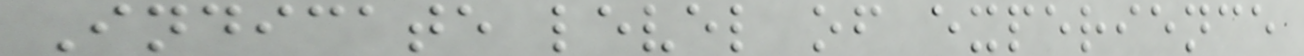Indicate level of experience
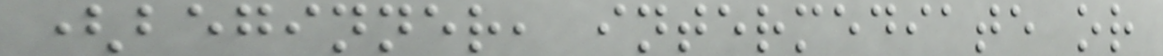(beginner, intermediate or
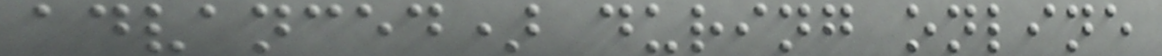advanced) during online
